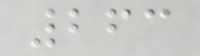263
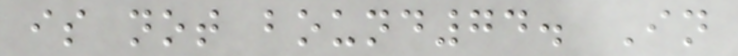is not bound74. In
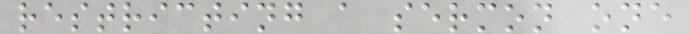restricting a sermon one
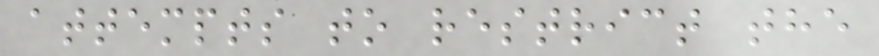attempts to restrict the
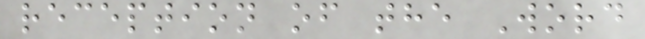reception of the Word
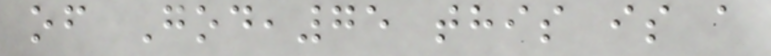of God,75 this is a
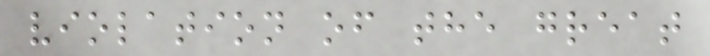violation of the great
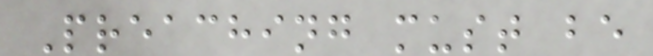Preaching must be
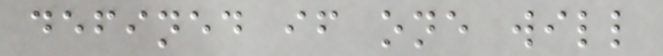defined if one will
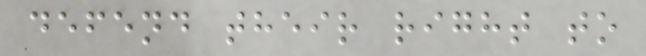defend their right to
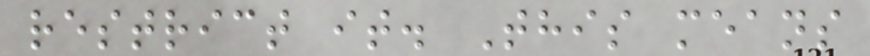restrict it. This means
